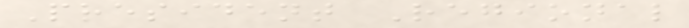President Regional
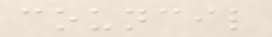council
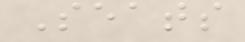Seats
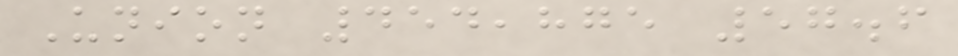Union 454,875 57.6
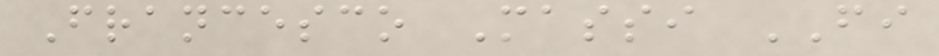Francesco Massi FI
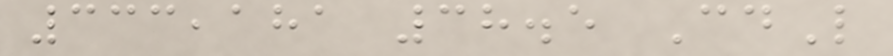333,181 38.5 CdL
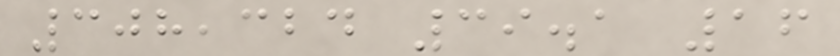308,324 39.1 16
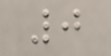0
